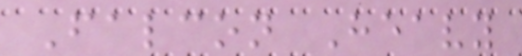Falcon Heavy
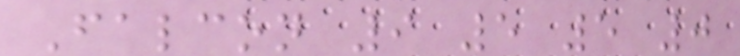Falcon 9 5 5 0
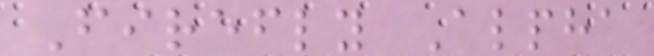Firefly Alpha
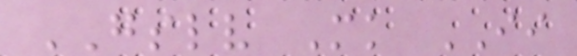GSLV Mk II
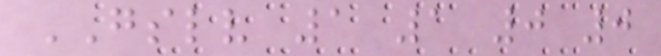GSLV 1 1 0 0
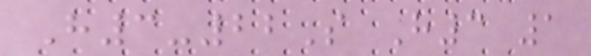H3-22S H3 1
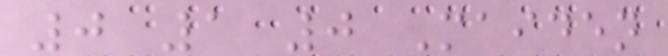0 1 0 Maiden
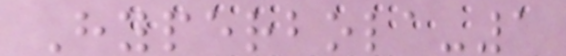Hyperbola-1
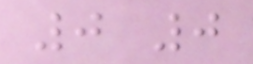0 0
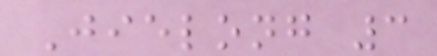Jielong 3
